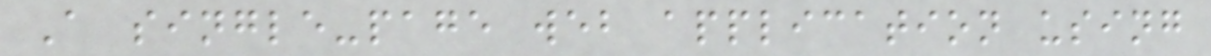A single-page web application using
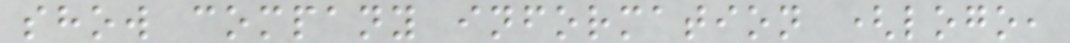show company information (logo,
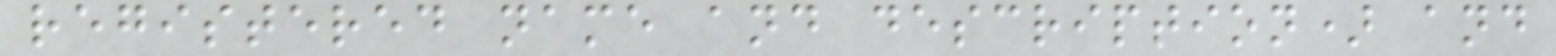registered name and description) and
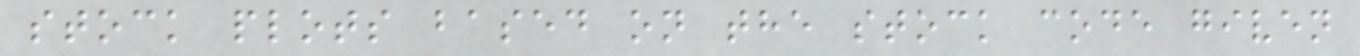stock plots based on the stock code given
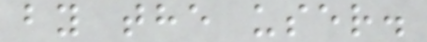by the user.
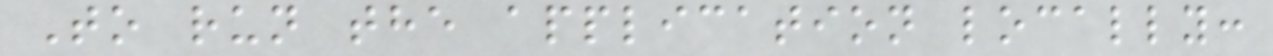To run the application locally:
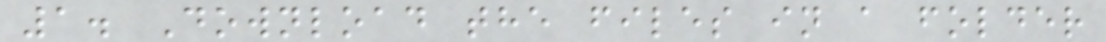1. Download the files in a folder
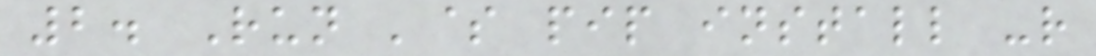2. Run '$ pip install -r
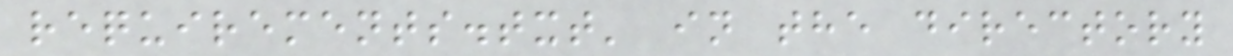requirements.txt' in the directory
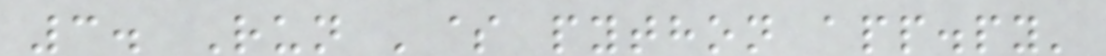3. Run '$ python app.py'
